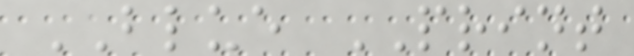BLUE PRINT
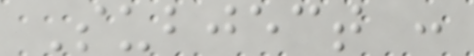Subject :
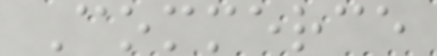Commerce
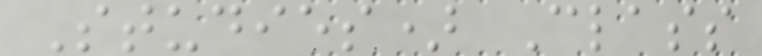Studies) Class
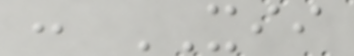: XII
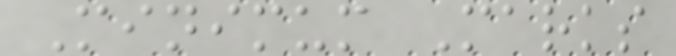Minimum Marks
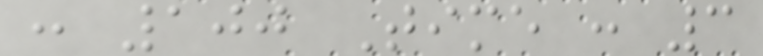: 100 Time : 3
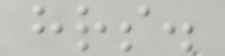hrs.
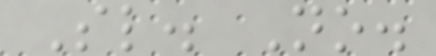Sl. No.
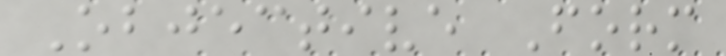Objective Form
